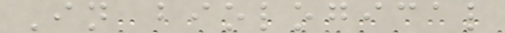In biological
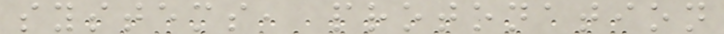systems, protonation
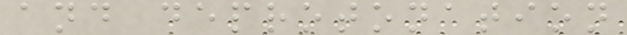and deprotonation
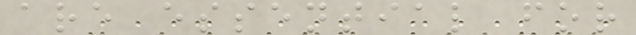are essential for
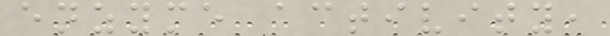enzyme activity,
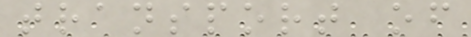transport of
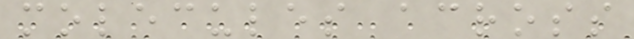molecules across
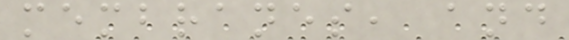membranes, and
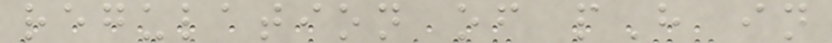regulation of pH in
